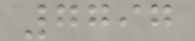7797
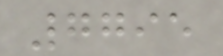7795
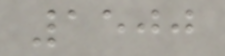1500
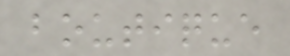boutique
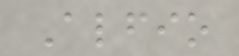Alfio
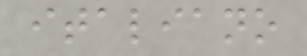italiano
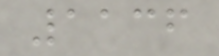1136
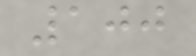100
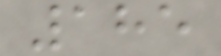185
